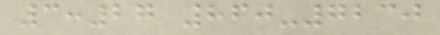3:27 860-7230
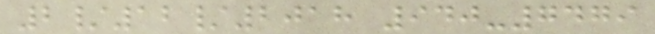2/12/2018 940-7479
